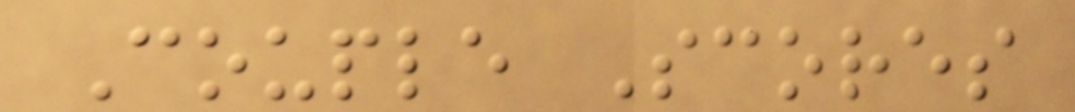Couple Scores
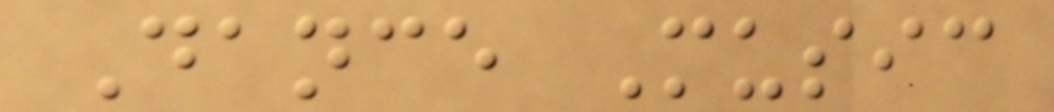Dance Music
